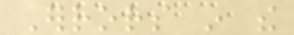Errors in the
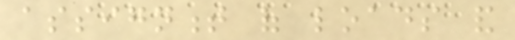assignment of loads and
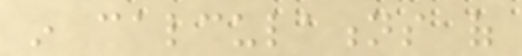in calculations of
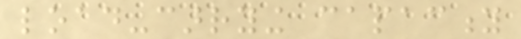load-carrying capacity
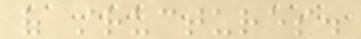of structures.
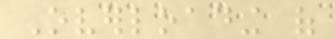Overloading of
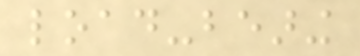load-bearing
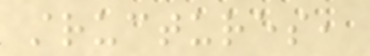structures,
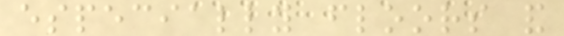especially floors and
